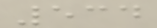534
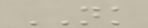NK
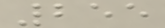255
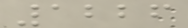1226
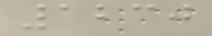1230
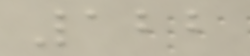122
